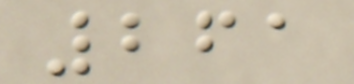261
